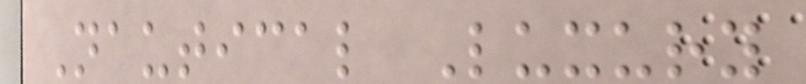Nautical Luxury
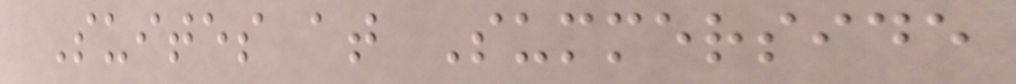Suites at Summerside
